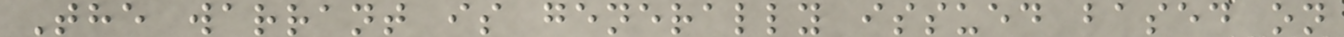The warrant is generally issued based on
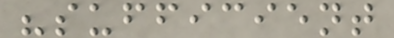"sufficient
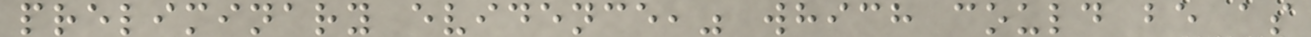preliminary evidence," which could be as
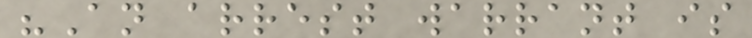"An arrest warrant is
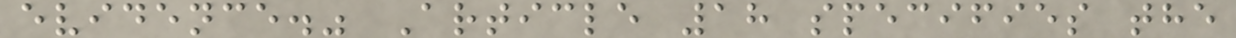evidence." Article 18 specifies the
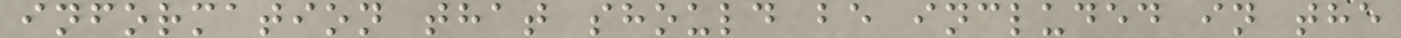information that should be included in the
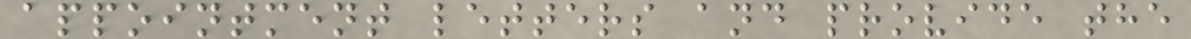appointment letters and provide the
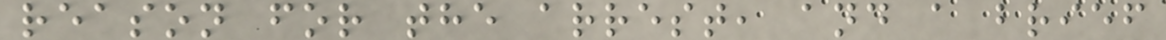reason for the arrest, and a brief
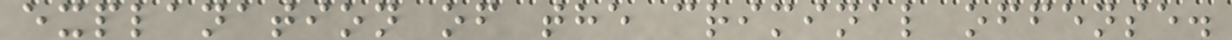explanation of the criminal offense.
